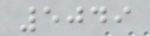5049
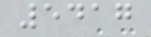5417
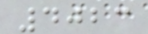4023
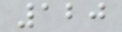120
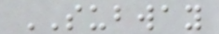SUBWAY
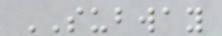SUBWAY
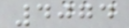4074
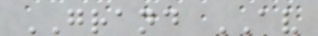GRAND AV
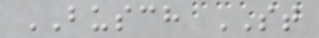BUSCH ST
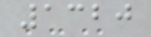1320
